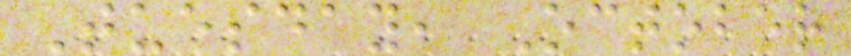Tuesday, October
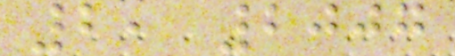2, 2007
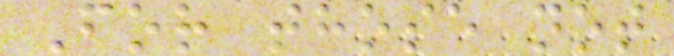For those not
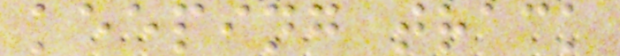keeping track
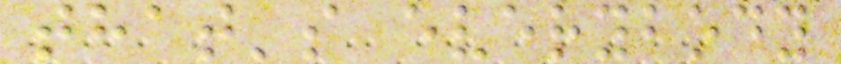that's everybody
